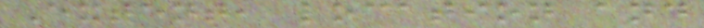Extent, location and
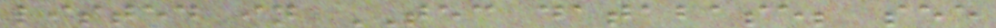listed in TEC database; see
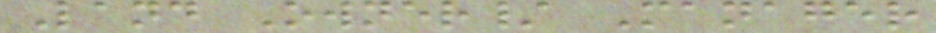Land Owner/ Manager
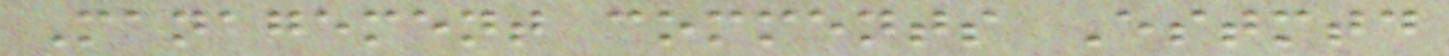Management comments Estmtd
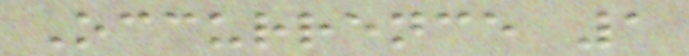Occurrence 1
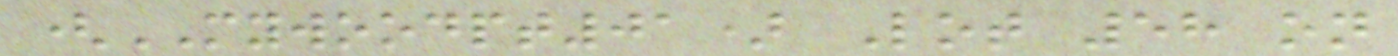(MYWOODPT01) Lot 58 on
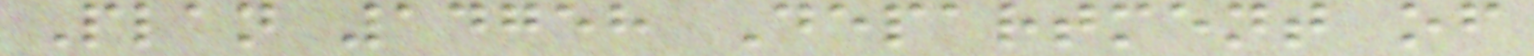Plan 14758 Department of
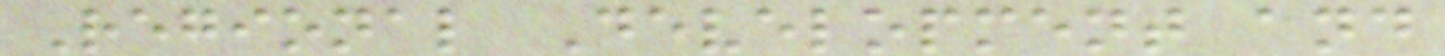Regional Development and
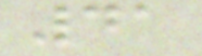41
